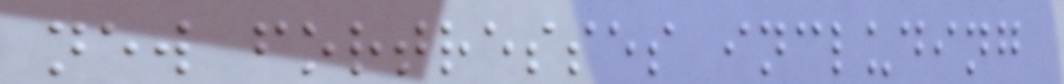new fortresses including
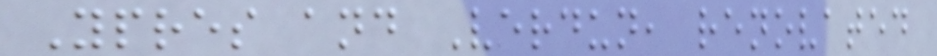Ypres and Verdun, renovated
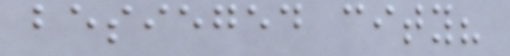besieged city?
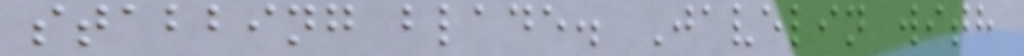stabbing blade. Javelin with
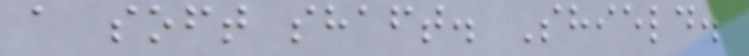a soft shaft. Shield.
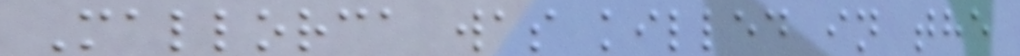Mallorca was killed in the
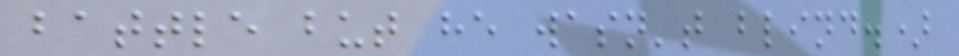battle but he wasn't blind.)
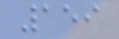159
